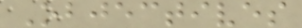Objectives
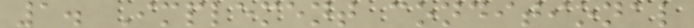1. Implement conditional
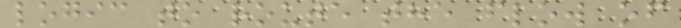logic to route the flow of
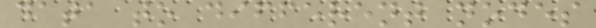data to different nodes
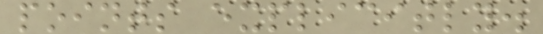points explicitly.
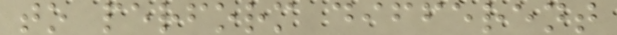to perform different
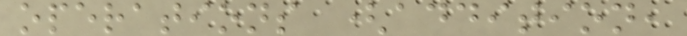operations (addition,
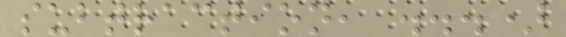subtraction, ...)
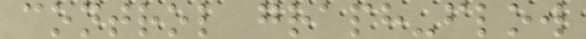control graph-flow
